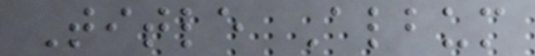Title Album
